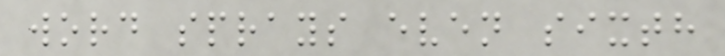word sprays even sixth
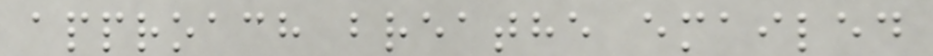approach breathe emailed
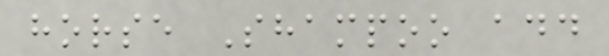horse Shampoo add
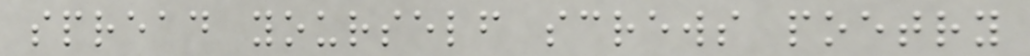spread yourself screws poetry
